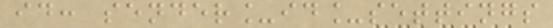id: sender_id_settings
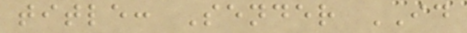title: Sender ID
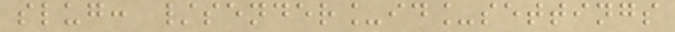slug: /sender_id_settings
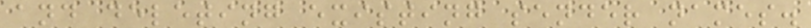and deleting existing sender names.
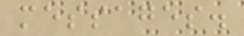messages.
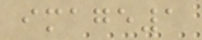image1
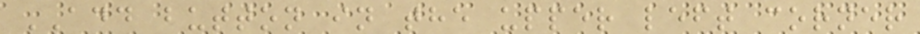ADD button in the upper left corner
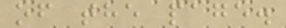of the page.
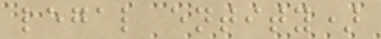legal entity)
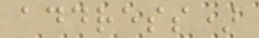address)
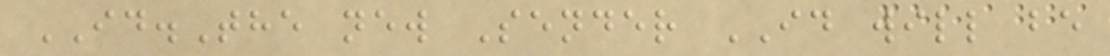ID.The new Sender ID will be
